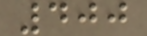400
